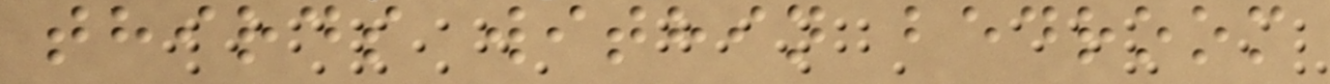thirds within bedroom
